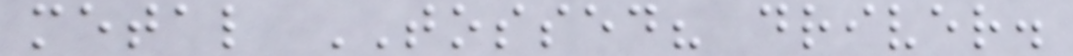metal TOSSED? driver.
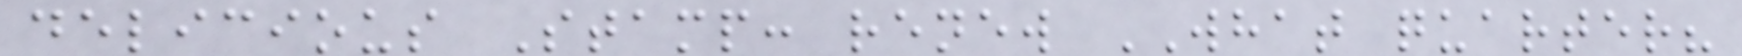delicious Stamp: renew WHAT quarter?
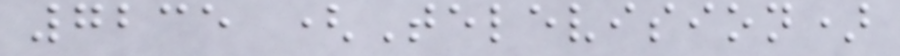7235 (Television)
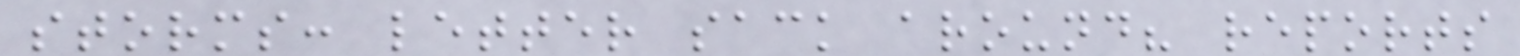storms: letter sack around? reports
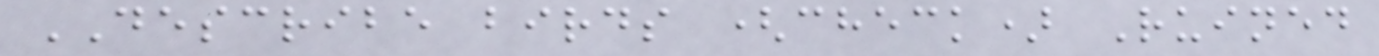DESCRIBE birds (check) Ruined
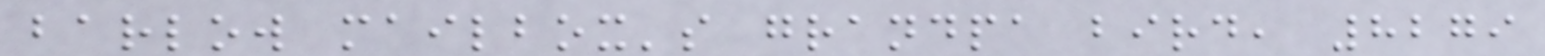barlow mailbox's grandpa bird, 8279
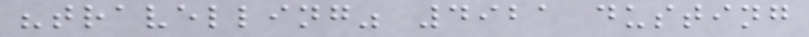"travelling" 4921 dusting
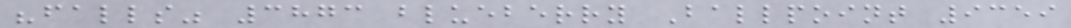"falls" 3873 blueberry Ballpoint 9359
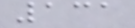131
